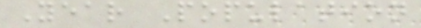Year Population
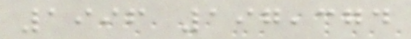1996 197,374
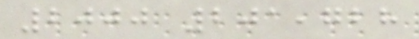2000 201,728
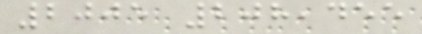2005 208,455
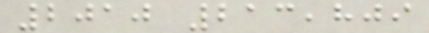2010 213,809
